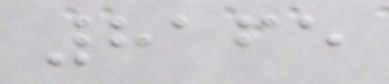8165
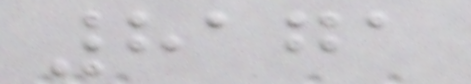8171
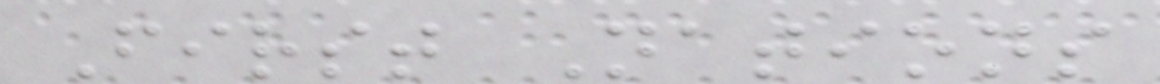First Nations
